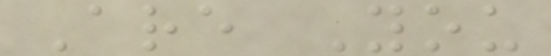Are You
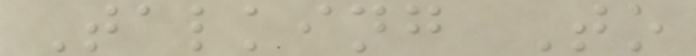Talking To
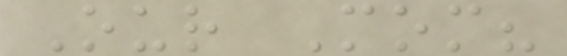Our Mom?
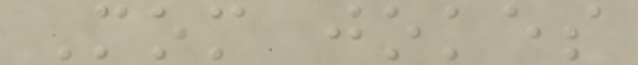Mom jokes
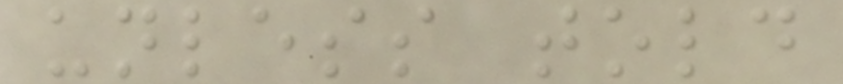unless told
